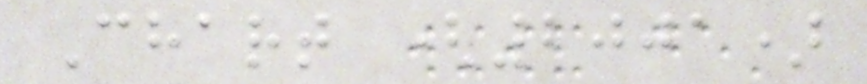Chart (2001)
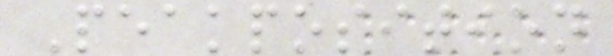Peakposition
